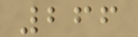266
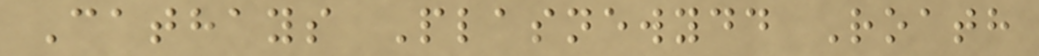Cathays Plasnewydd Roath
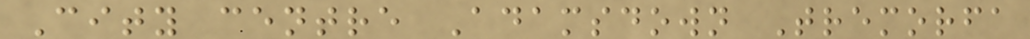City centre Adamsdown Tremorfa
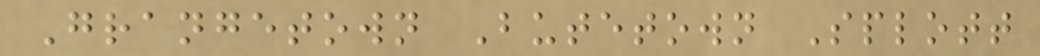Grangetown Butetown Splott
